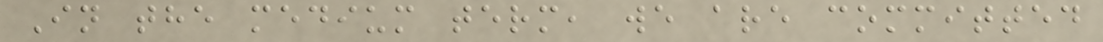In the medium term, we are committed
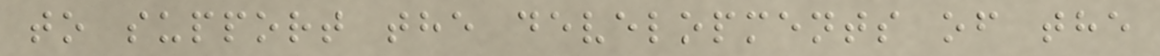to support the developments of the
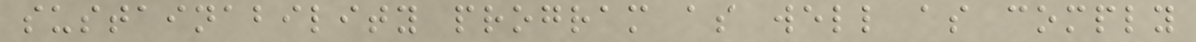sustainability program as well as comply
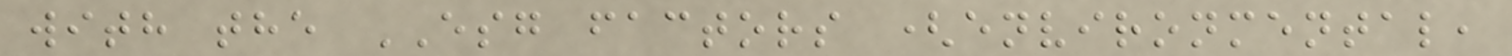with the ESG factors (environmental,
